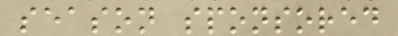season sponsored
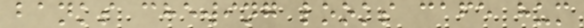banks chewing looks cafe hum
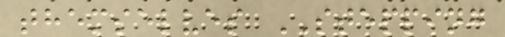themselves STEPPING
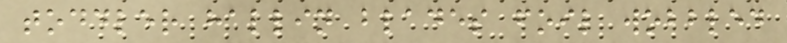toddler hallin blades foil wobbled
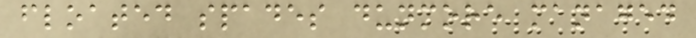floated spades dunmore managed
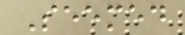Seemed
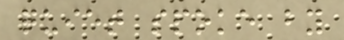quiet spoke by
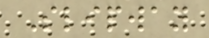Slipway
